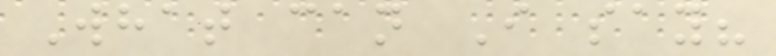What can I say?
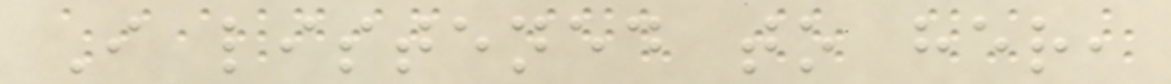I listened to her,
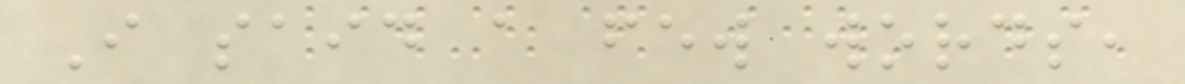I said a few words,
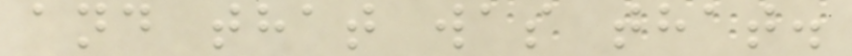and that was that.
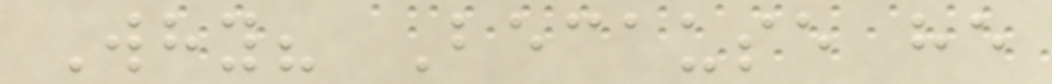Why? Because he
